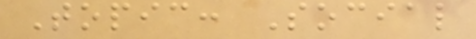Topic: Social
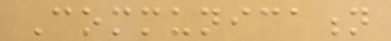Communication
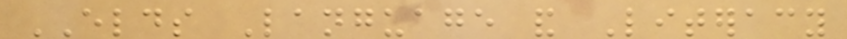ELDS Language and Literacy
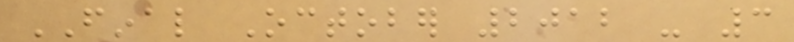FINAL October 2012 - 3
